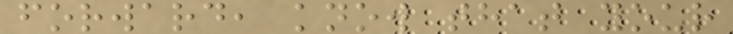forward, know that your
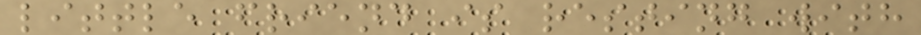little friend is resting with
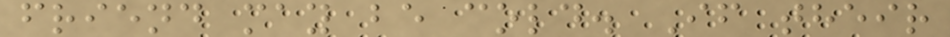friend may be cold. If their
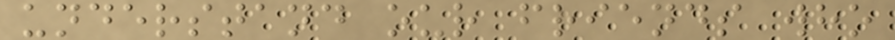understand our friends who
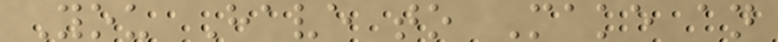You Have to Make an
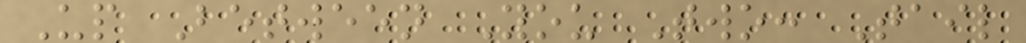Up Between You Two: Tail
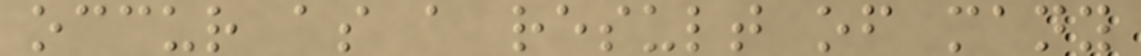occur as a result of many
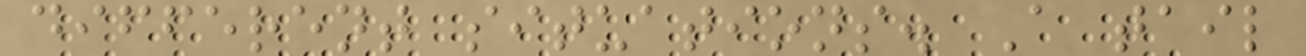different situations. A tail
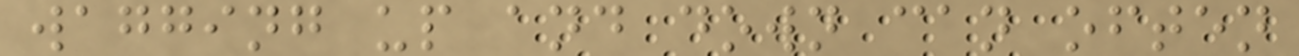wagging up and down can often
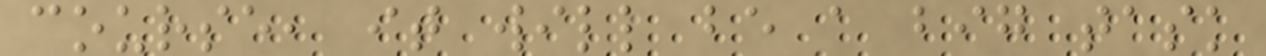course, it will be a big task
